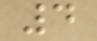4
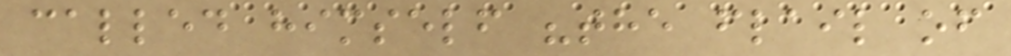called himself "the flail of
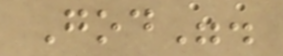God".
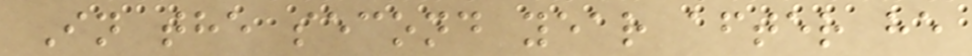In the second year after he
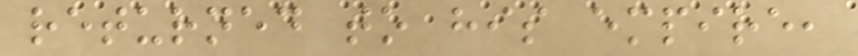returned to his empire,
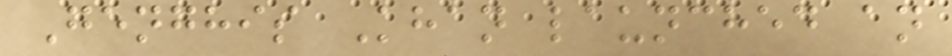Genghis Khan launched an
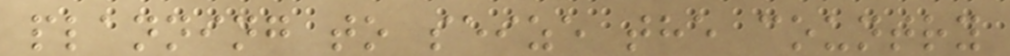planning to seize the country
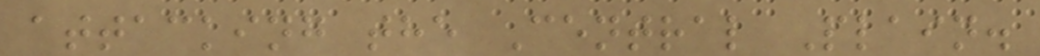attacking the Central Plain.
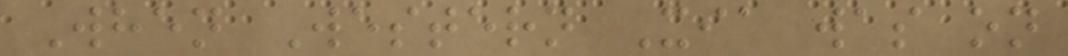When Western Xia was on
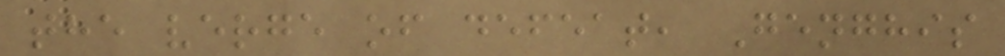the verge of defeat, Genghis
